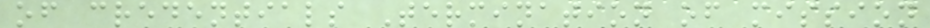of credentials Termination of mission
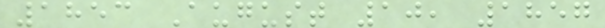1853 August 10, 1857
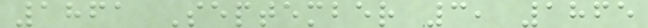1861 September 3, 1865
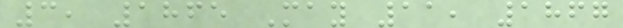3, 1865 May 11, 1867
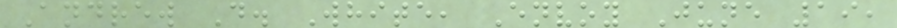Andrew D. White, Envoy June 19,
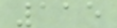115
